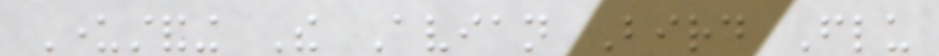Understanding The Avian Bird Flu
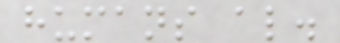humans also.
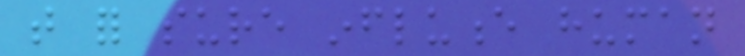that for sure influence human
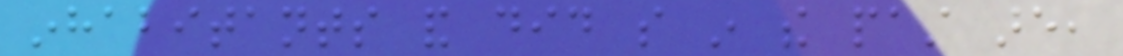inhabitants and did so in the past are,
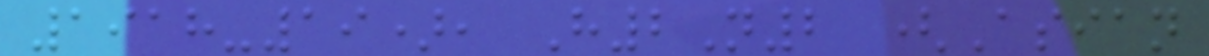1918-19), H2N2 (Asian
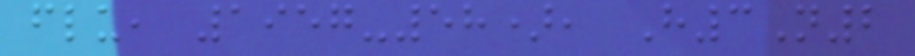flu, 1957-58), H3N2
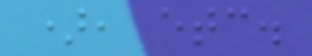), etc.
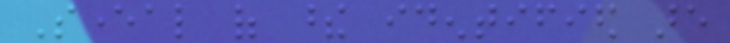Several of these identified are
